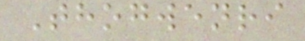Thogwenri
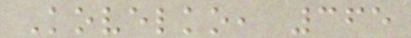Kovelko, 365
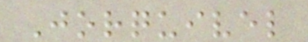Jorquivel
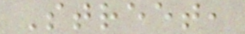Street,
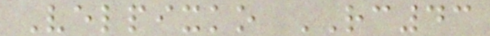Velpixko RC43
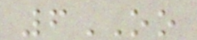6OO
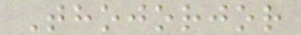Thojorjor
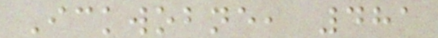Ickwobne, 481
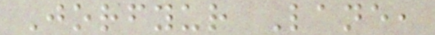Jorfyur Lane,
